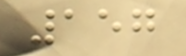157
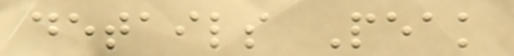details Peak
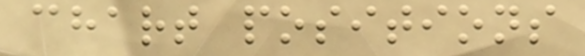chart positions
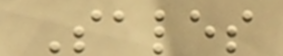Sales
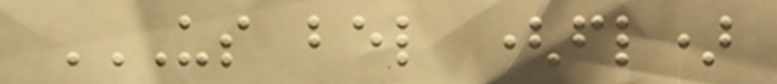US BEL (FL)
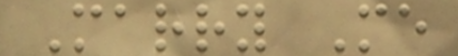Marry Me
